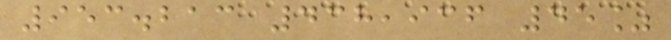953.213 438,936 45%
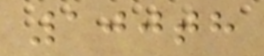100th
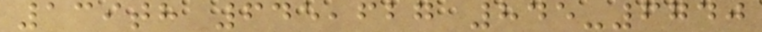139th 645,627 845-6740
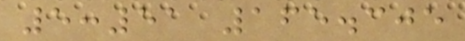5:51 165.305
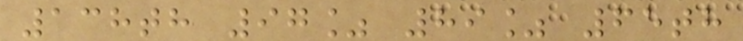138th 97% 89% 65th
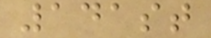141st
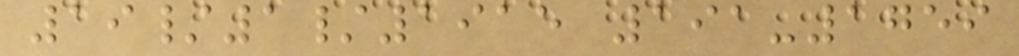19/1/1915 191-1759
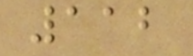112
